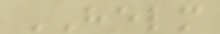HELM
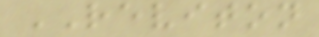REVITON
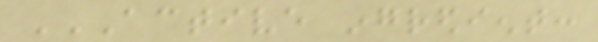ACTIVE INGREDIENT:
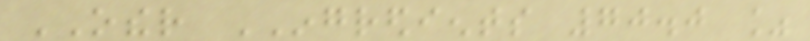OTHER INGREDIENTS 70.0 %
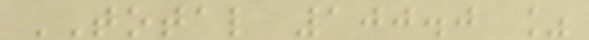TOTAL 100.0 %
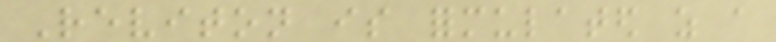Reviton is formulated as a
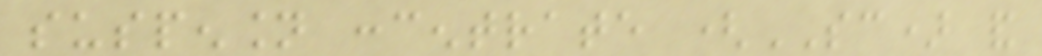suspension concentrate (SC) and
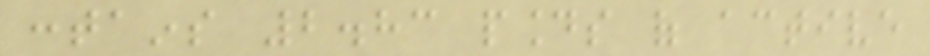contains 2.83 pounds of active
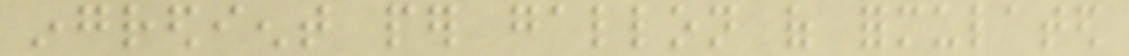ingredient per gallon of formulated
